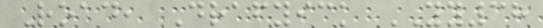Road, Drafyick YY38
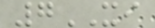7XI
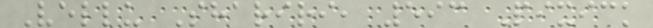Vellu Shariri, 593 Pixick
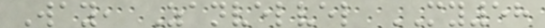Way, Zanvelvel MY58
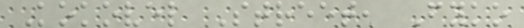Kokovel Street, Fyko
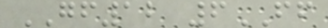GF12 6FF
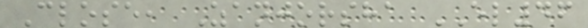Close, Zanjorsha EL46
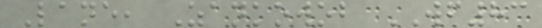Lane, Zankowob WF83
